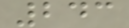243
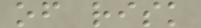of risk
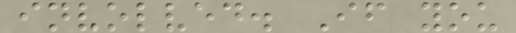involved. If you
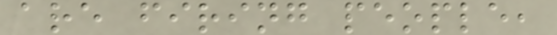are firing people,
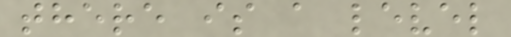there is a level
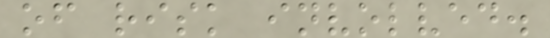of risk involved.
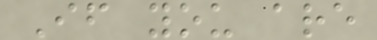If you are
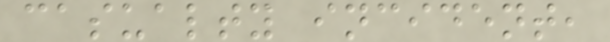casualty incident,
